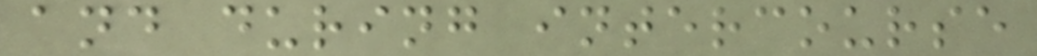and during intercourse
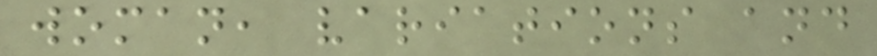woman, variations and
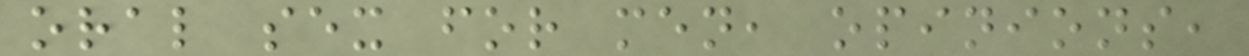oral sex for men, opinions,
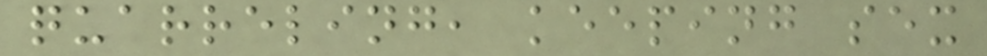quarreling, keeping sex
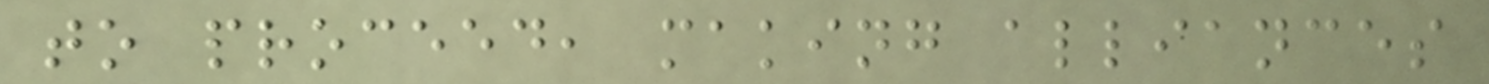to proceed, making alliances
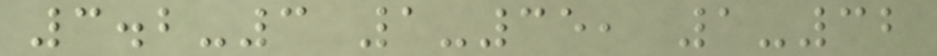3.2-3 1-35, 1-32
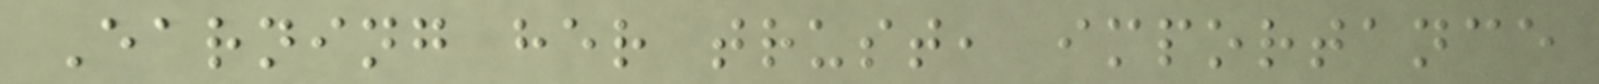Earning her trust, importance
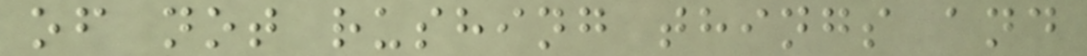of not rushing things and
